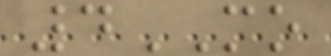4MO
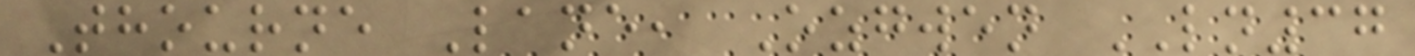Thourne Lane, Ozgwen LN37
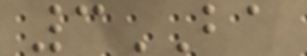3BA
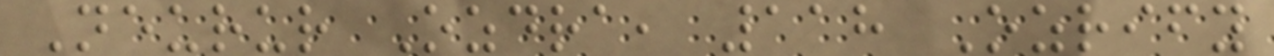Neurur Ozdra, 118 Ozrify
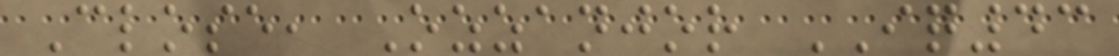Close, Ozzanjor IQ43
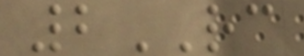2RC
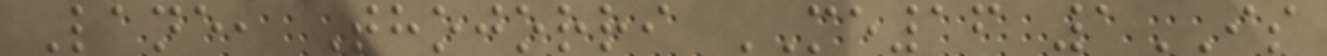Lane, Thojorri ME16 1IS
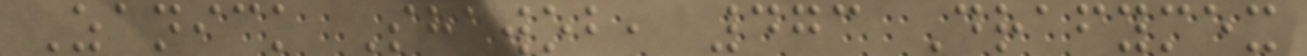Zanick Shawob, 473 Drafymex
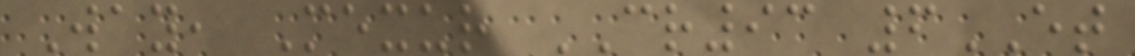Way, Mexur CR93 6ET
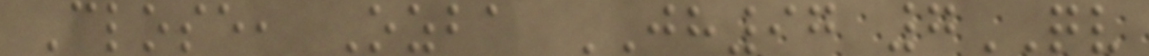Close, Ozba JH97 7QV
